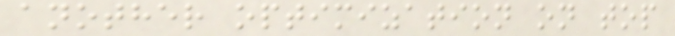another optimization on top
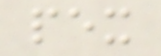pex
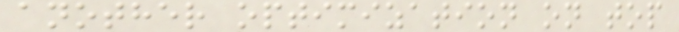another optimization on top
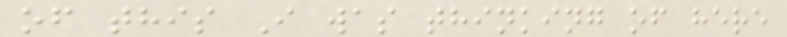of this I was thinking of here
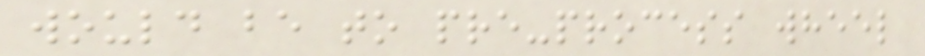would be to pre-process wheel
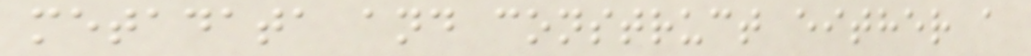metadata and construct either a
